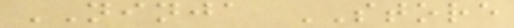NINJA STORE
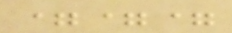===
